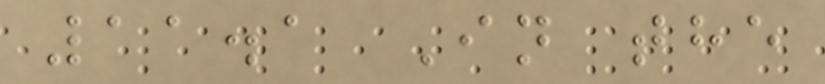11.1 In the
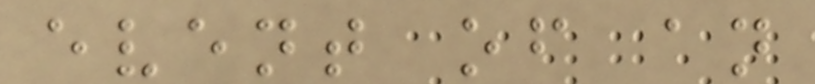event of an
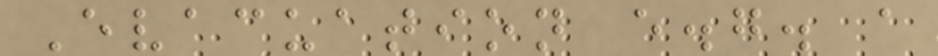Evacuation e.g. a
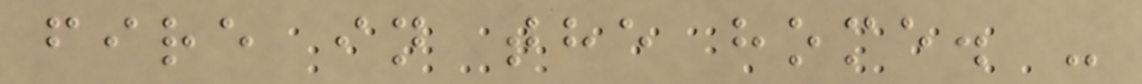fire in the home. -
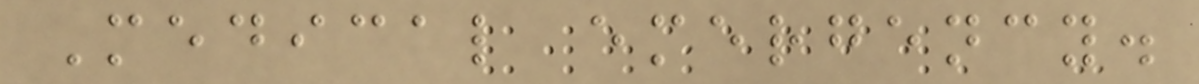Medical emergency.
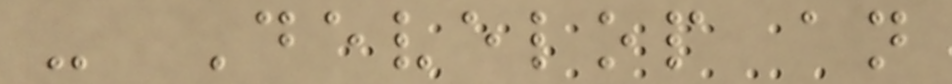- Develop an
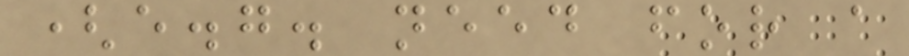(e.g. need for a
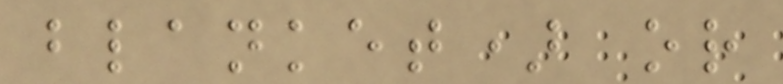blanket) or
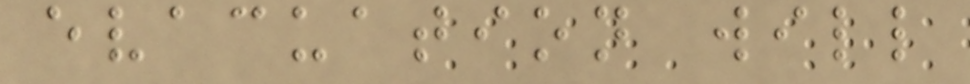evacuation will
